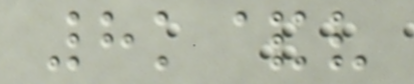8k&v
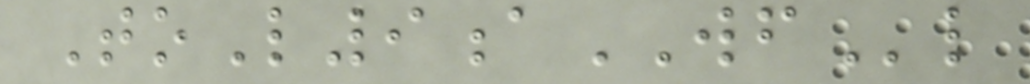ToL9aWFl
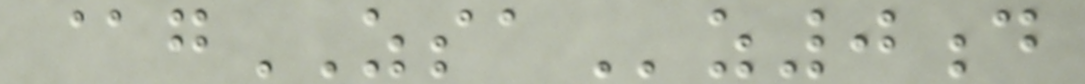@gZSAz0d
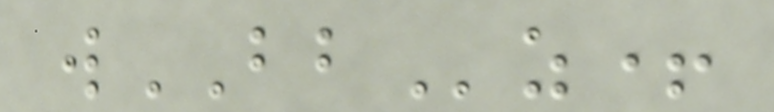wBBz+
